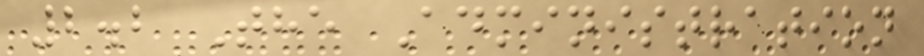2.2 The Administration
